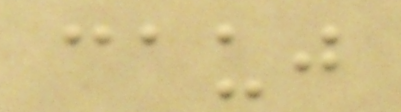cauj
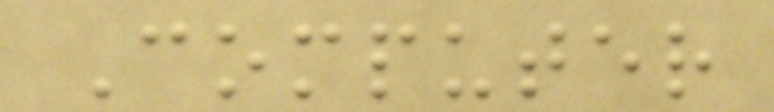Computer
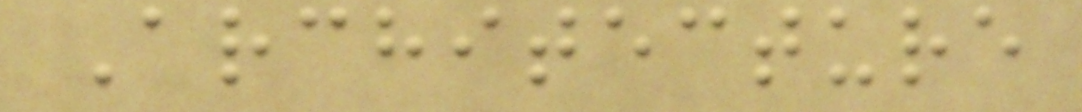Architecture
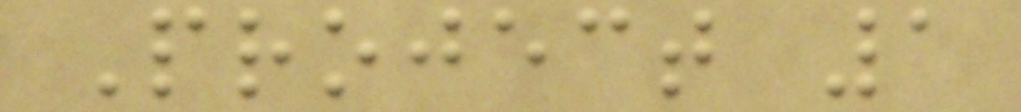Project 1
